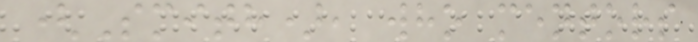(Smith), who mentors
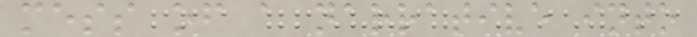mess of a narrative into
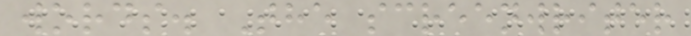words. The screenwriter
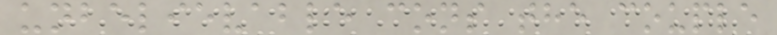unbelievable cons the couple
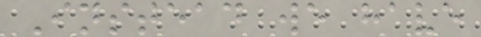Instead we have
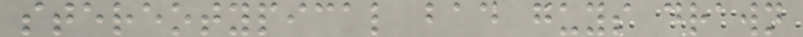stereotypical bad guys drawn
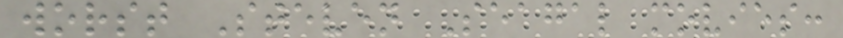worst Steven Seagal movies:
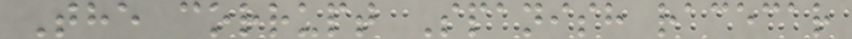The corrupt Spanish racecar
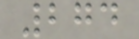274
